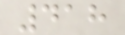418
